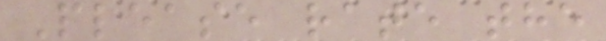Please rate the
